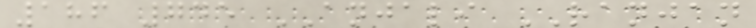186 745 ANJALI RANJAN
